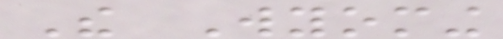The Wyoming
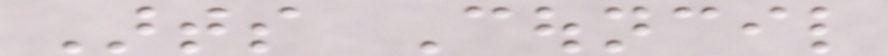Arts Council
